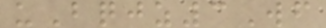uBqjz3Wf
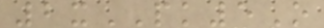2xPK5O
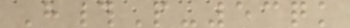H#P-53qk
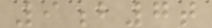9b7t
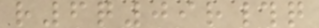r6q09r#q
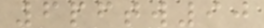6pftw90
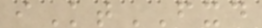iKtFXD
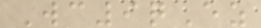Wc9qEz
